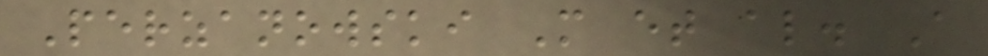Perzanowski M et al. A
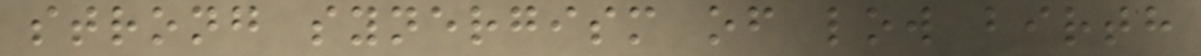strong synergism of low birth
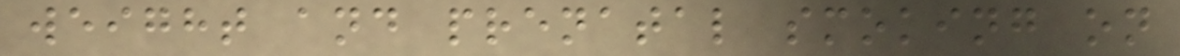weight and prenatal smoking on
